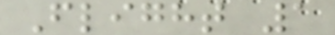Flight 1
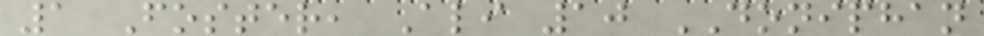1 Foster, Ali 10 DONIPHAN
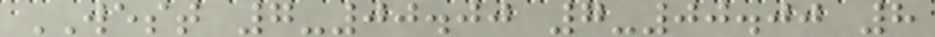WEST 7-00.00 7-00.00 8
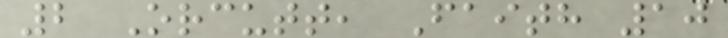2 Orcutt, Faith 10
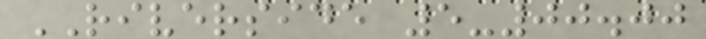RIVERSIDE 5-00.00
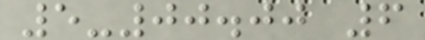5-00.00 6
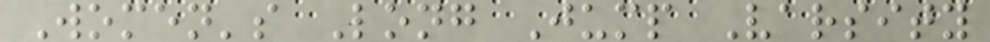Women's Long Jump Varsity
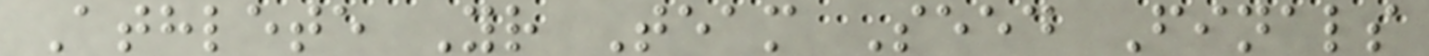Athlete Yr Team Seed Finals
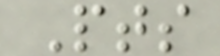Pts
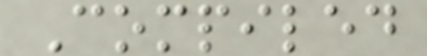Compiled
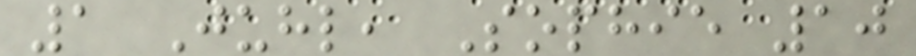1 Juhl, Sophie 10
